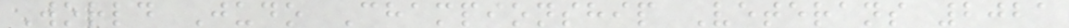World Judo Championship Veterans 2021
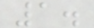1.
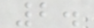2.
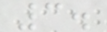3.
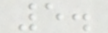5.
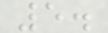5.
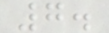7.
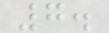7.
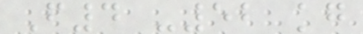F4 -52 kg
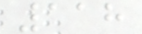118
